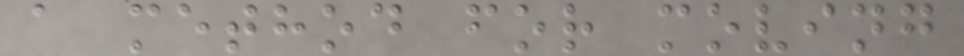a method for moving
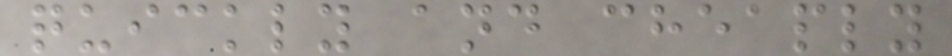quickly and cheaply
